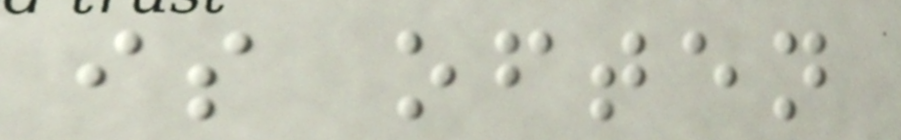is often
